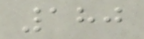180
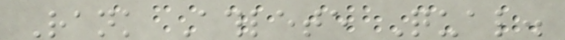Rank Athlete Qual.
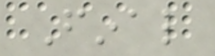Final
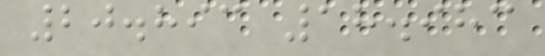20.893 18.983
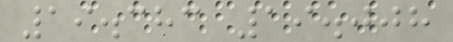19.383 19.008
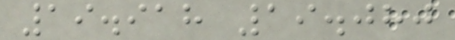19.918 19.080
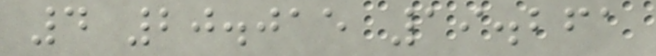4 20.015 19.261
